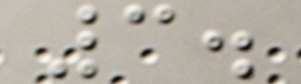3.
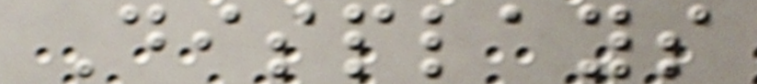Displays
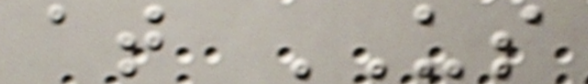at US
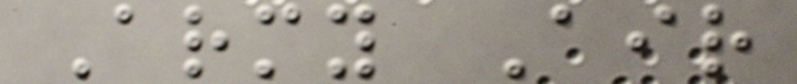Army Air
